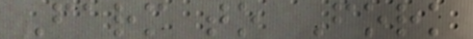Farm to Fork
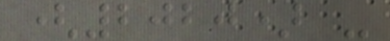(2020) -
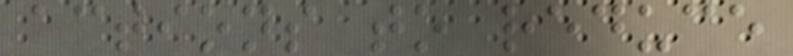actions to reduce
